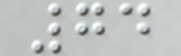74
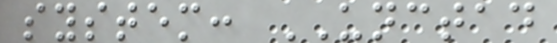system: UNCTAD
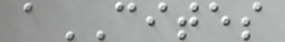aCITES
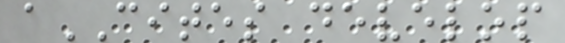aCITES develop
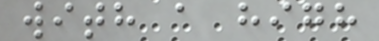with a high
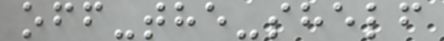off-the-shelf
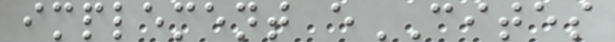implement eCITES
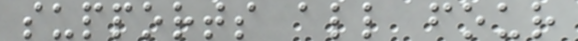supports all four
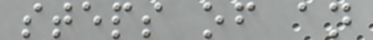steps of an
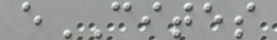eCITES
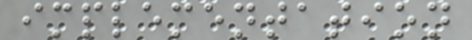implementation
